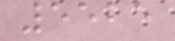5525
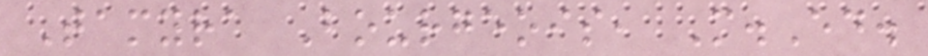Tamyra Bourgeois, M.Ed.
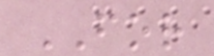FOR
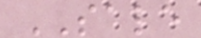SALE
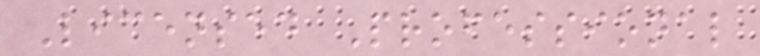Licensed Professional
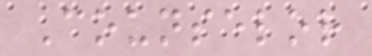Counselor
